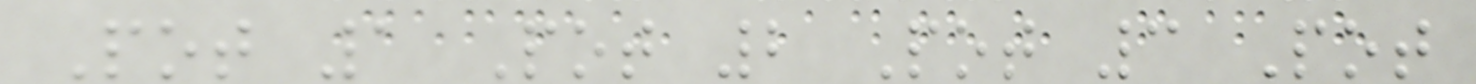Pot 1 Pot 2 Pot 3 Pot
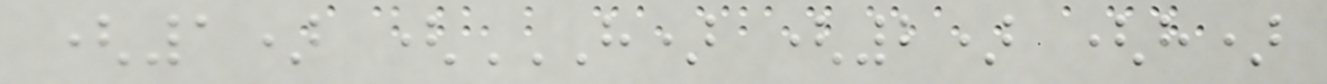(1) (H) (2) (H)
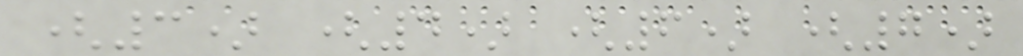(3) (4) (6) (7)
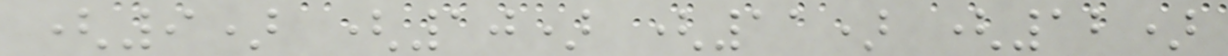(9) (10) (11) (12)
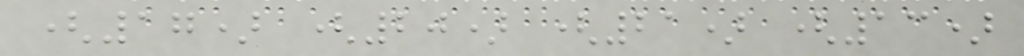(17) (20) (21) (13)
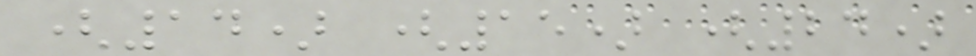(14) (15) (24)
